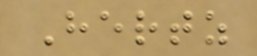Hertz
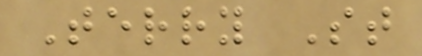Terry St
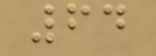64
